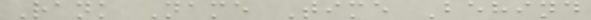Rank Name Time Behind
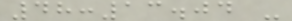48:13.04 -
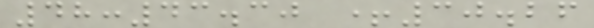48:43.30 +30.26
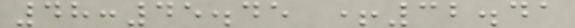48:45.45 +32.41
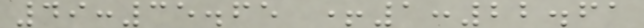49:35.65 +1:22.61
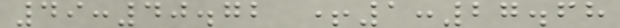49:40.72 +1:27.68
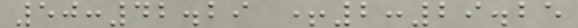50:42.29 +2:29.25
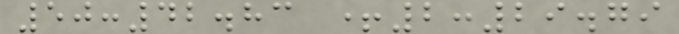50:42.83 +2:29.79
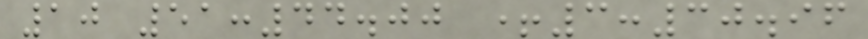10 51:44.00 +3:30.96
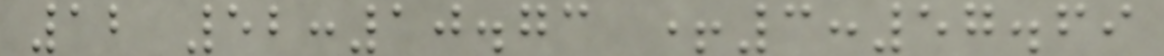12 52:10.73 +3:57.69
